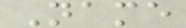Name
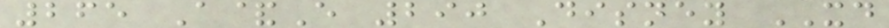265 A&E 290 Disney XD
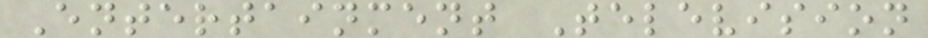Entertainment Television
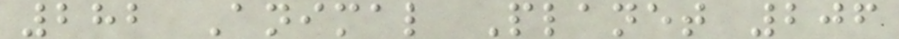282 Animal Planet 206
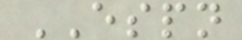ESPN
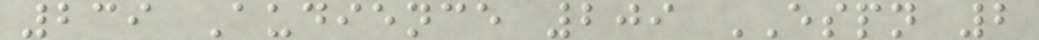239 Audience 209 ESPN 2
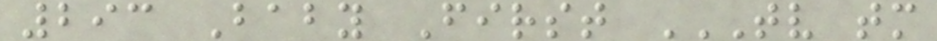293 Baby First TV TM
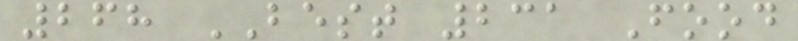268 BEST 231 Food
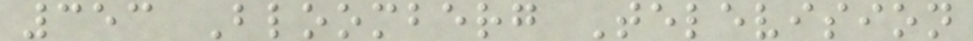353 Bloomberg Television
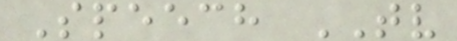Speech TV
